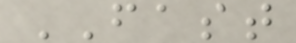FAST
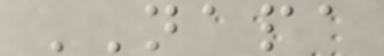NAPA
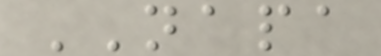NAPA
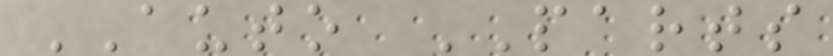AUTO PARTS
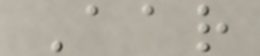Aar
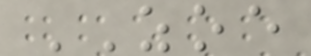ZOE
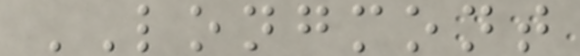LONGMONT
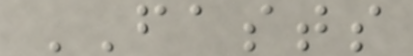FASTS
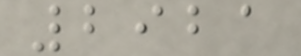2921
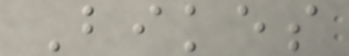Bikes
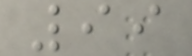99
